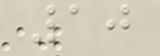10
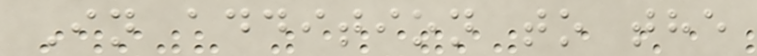In addition to the
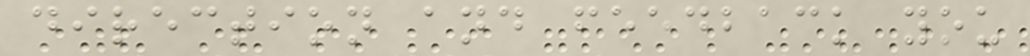direction and feedback you
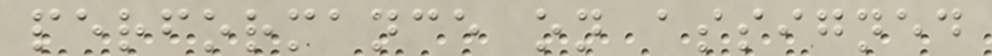performance on assigned
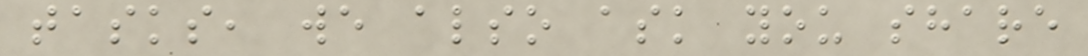tasks, we also ask you share
